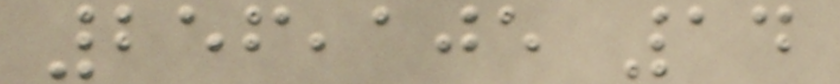256,105 14
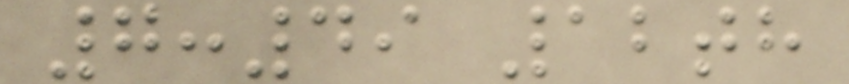7:49 12th
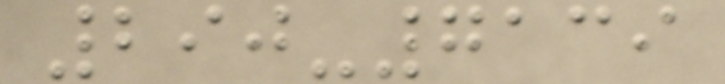290-7139
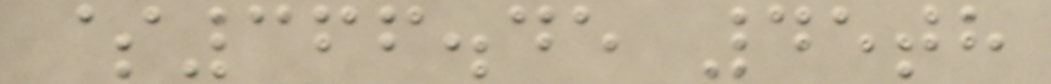$366.45 45th
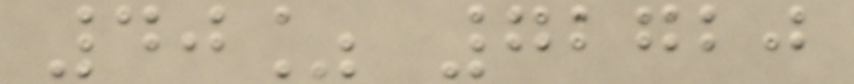40% 72720
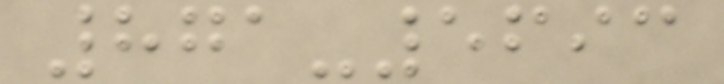871-5693
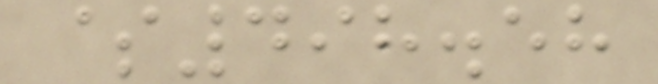$498.58
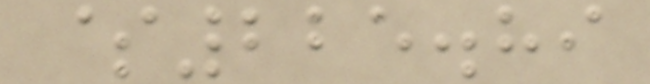$225.89
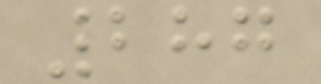287
